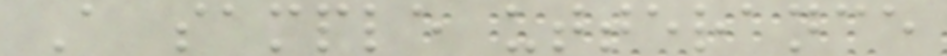A sample utterance
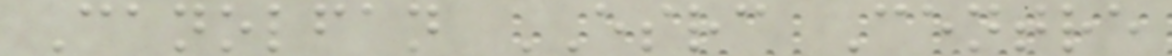Canolfan ESRC Centre
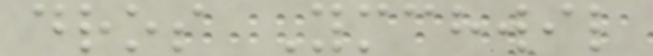dros Ymchwil
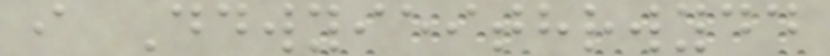i Ddwyieithrwydd
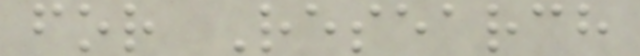for Research
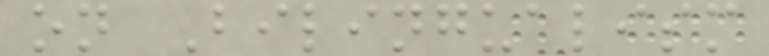on Bilingualism
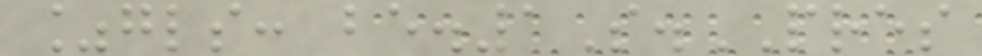%gls: be.1S.PRES
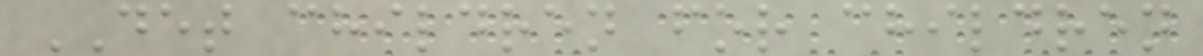DET children for children
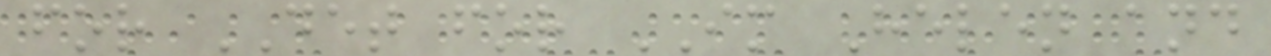for DET for IM Helen and
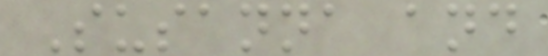Susanna and
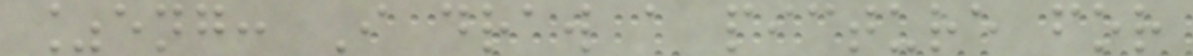%eng: I draw a picture for
